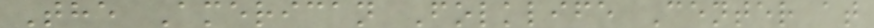The American Folklife Center at
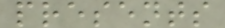presents
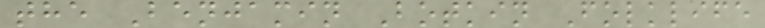the Benjamin Botkin Folklife
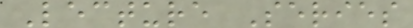Lecture Series
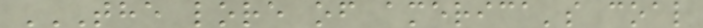THE LORE OF AMERICA'S COAL
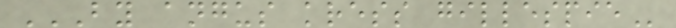BY ANGUS KRESS GILLESPIE
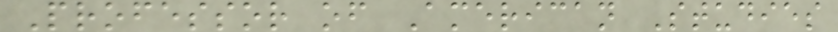Professor of American Studies
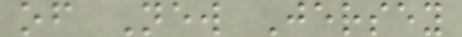of New Jersey
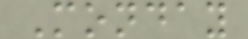Monday
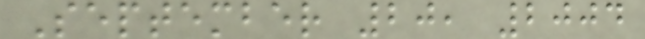September 20, 2004
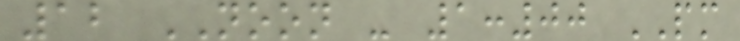12 NOON - 1:00 PM
